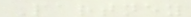Partney
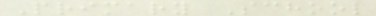Primary School
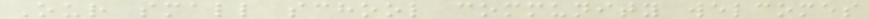Our small school community welcomes
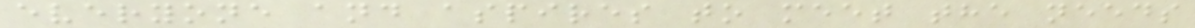everyone and aspires to meet the needs
